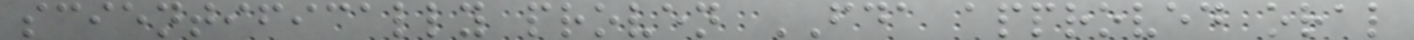scientifically proven FDA approved oral
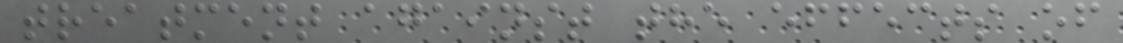treatment against the effects of
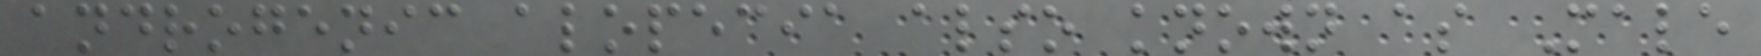androgenic alopecia also known as Male
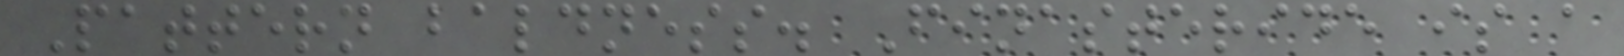Pattern baldness. Finasteride is a
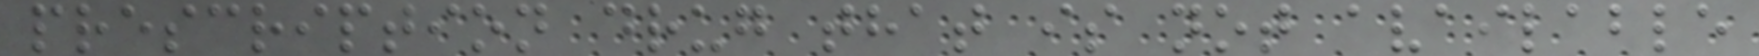prescription drug that is not available
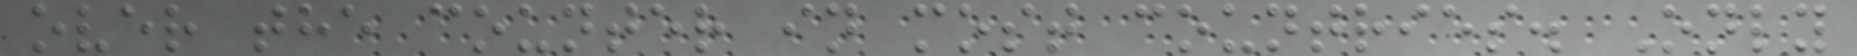over the counter in most countries. Only
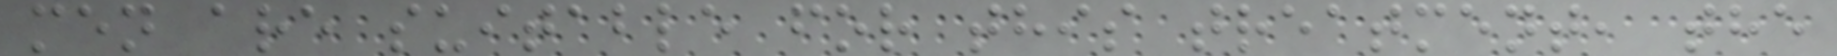men are suitable for this treatment, the
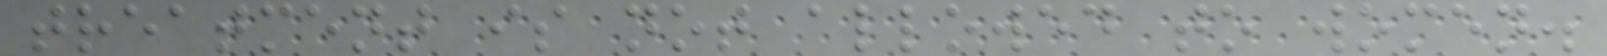treatment is not allowed to women.
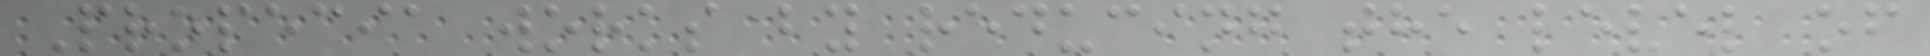Propecia works by reducing the level of
